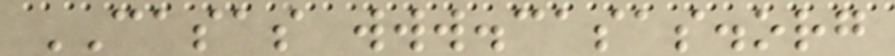CASAS www.casas.org
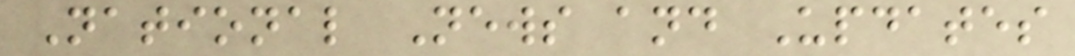National News and Updates
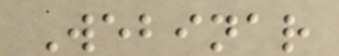Webinar
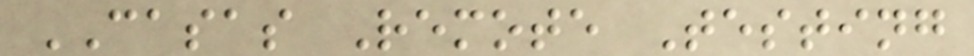CASAS Remote Testing
